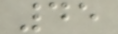45
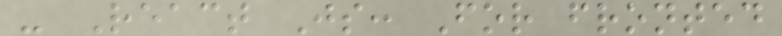- React Js: For fronted
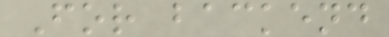For backend
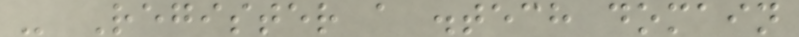- Register a .tech domain
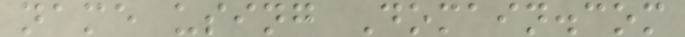name using Domain.com
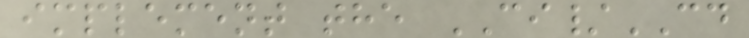implement the CI/CD
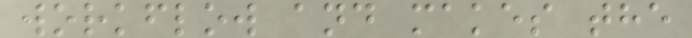workflow and makes the
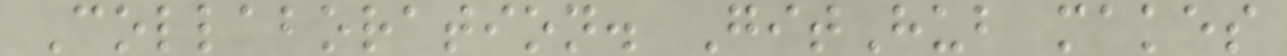Collaboration. GitHub makes
